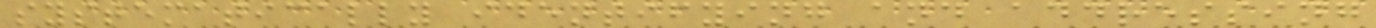systematically identifying and addressing
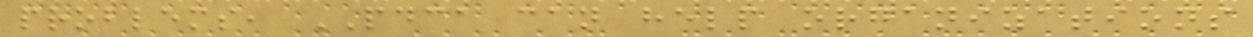problems, PDCA can help organizations
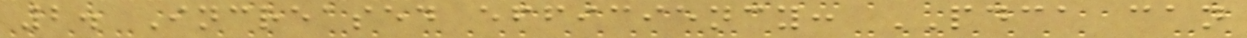2. Increased efficiency: PDCA can
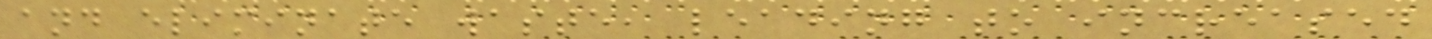and eliminate waste, leading to increased
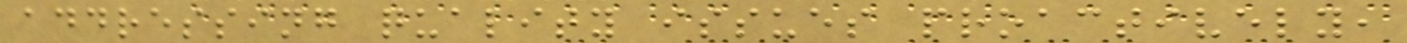addressing quality issues proactively,
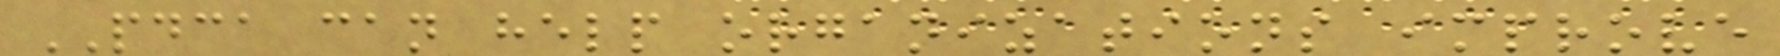PDCA can help organizations improve
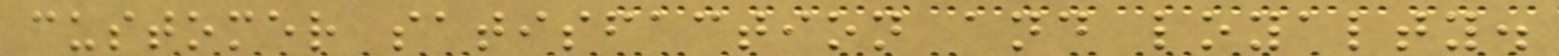customer satisfaction and loyalty.
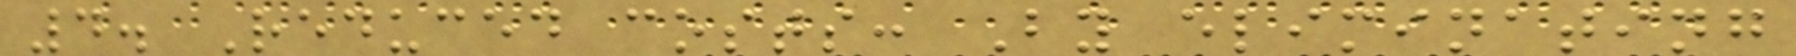4. Reduced costs: By eliminating
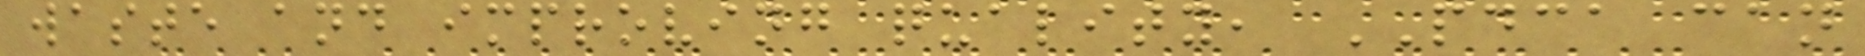waste and improving quality, PDCA can
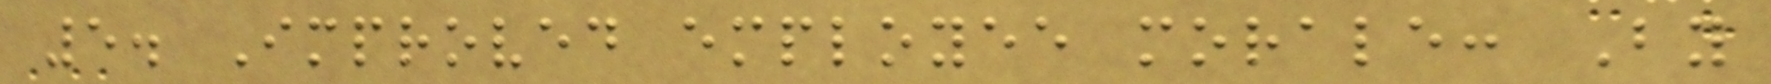5. Improved employee morale: By
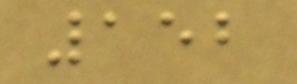152
